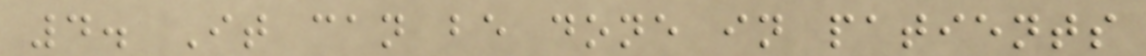4. It can be done in patients
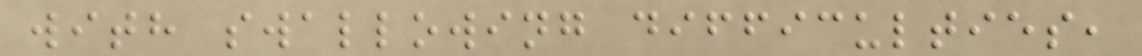with swallowing difficulties,
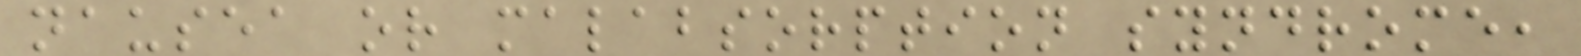nausea or malabsorption syndrome,
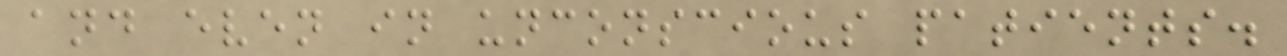and even in unconscious patients.
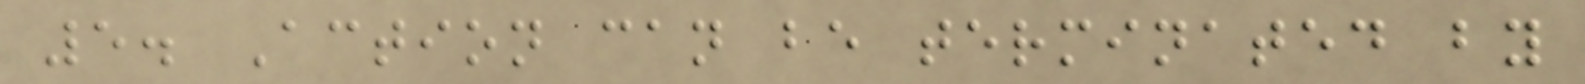5. Action can be terminated by
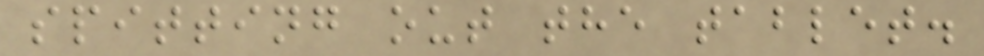spitting out the tablet.
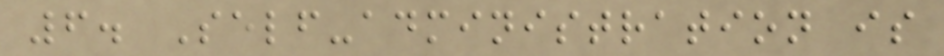6. Self-administration is
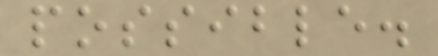possible.
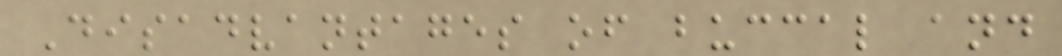Disadvantages of buccal and
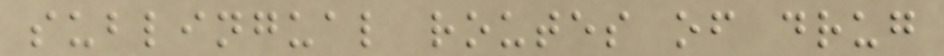sublingual routes of drug
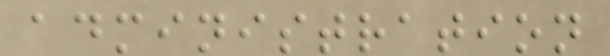administration
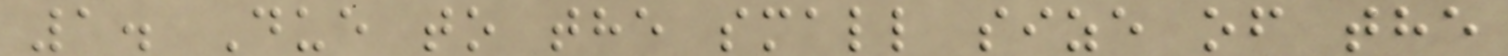1. Due to the small size of the
